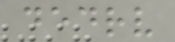dedrv
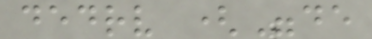dedrv ("de
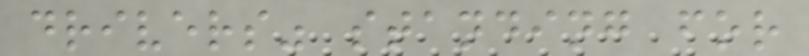drivers" standing for
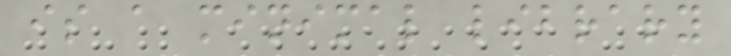is a minimal library
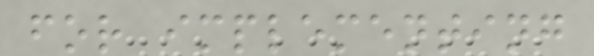for implementing
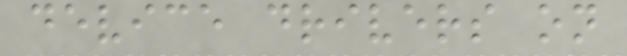device drivers on
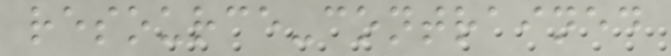resource-contrained
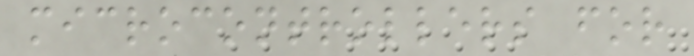microcontrollers for
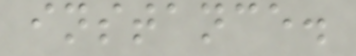instance.
